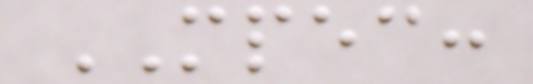MPEC:
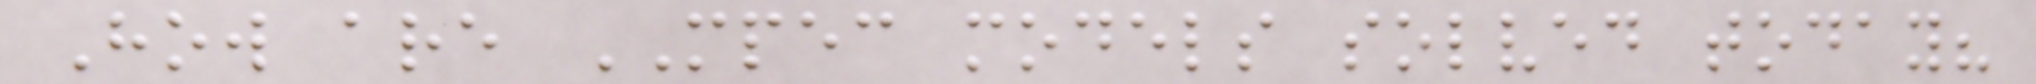How are MPEC models solved today?
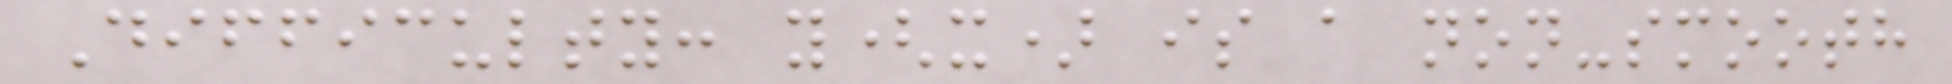Difficulty: y(x) is a non-smooth
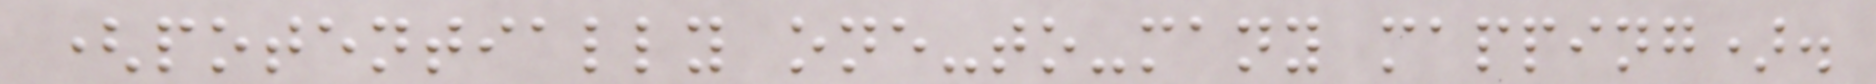(potentially one-to-many mapping).
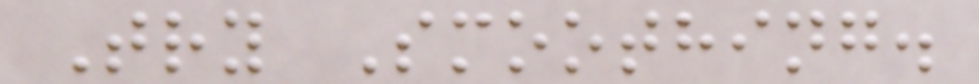Try Smoothing.
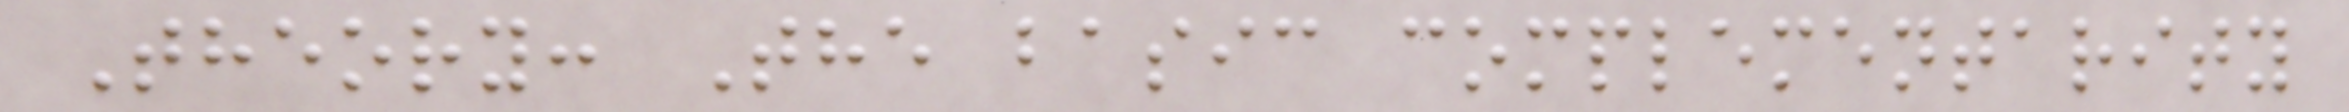Theory: The basic complementarity
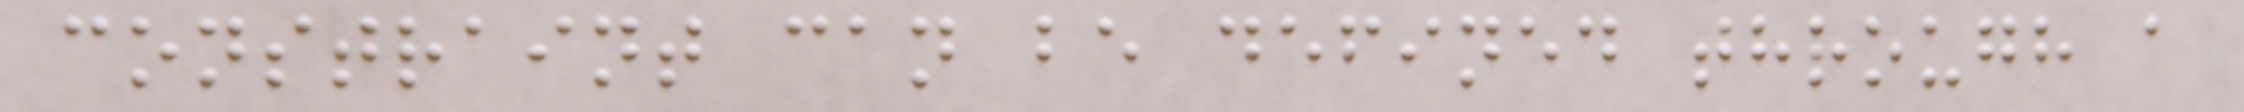constraint can be defined through a
